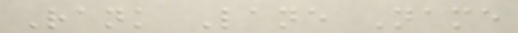Rank Lane Name
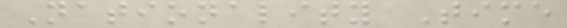Nationality Time
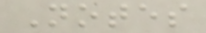Notes
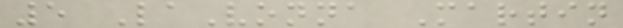5 LaVonna Martin
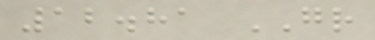12.81 GR
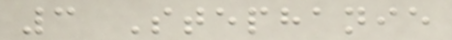3 Stephanie
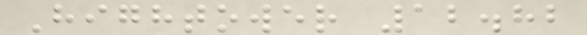Hightower 12.82
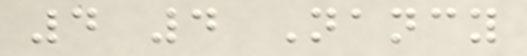4 4 Nancy
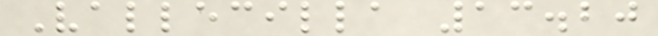Vallecilla 13.20
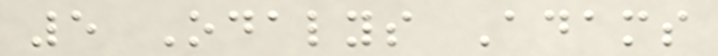5 Odalys Adams
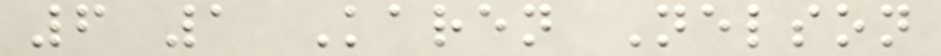6 1 Karen Nelson
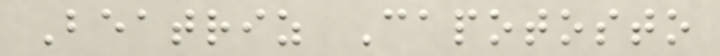Beatriz Capotosto
